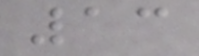13
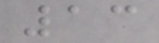13
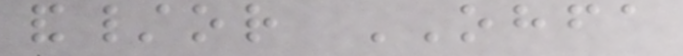and/or OHFA
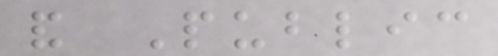and Public
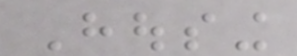Housing
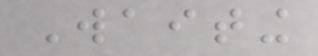Waiting
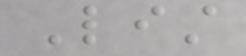List
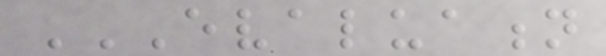EVALUATION
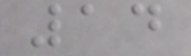14
